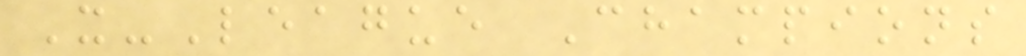X-League Champions
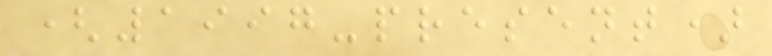(1997-present)
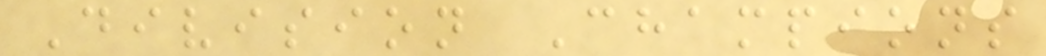Division Champions
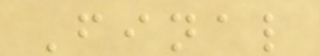Final
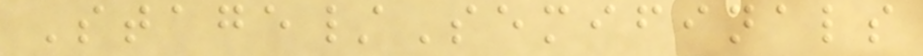Stage/Semifinals
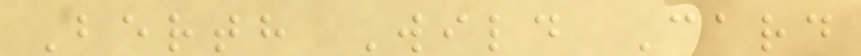Berth Wild Card
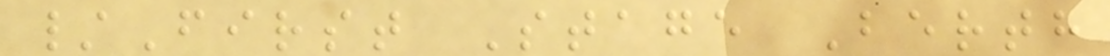/First Stage Berth
